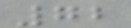72
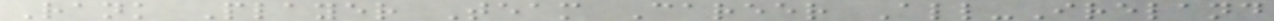Rank Player Team Career All-Ireland
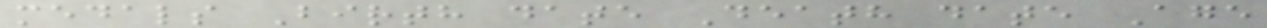medals Birth date Death date Age
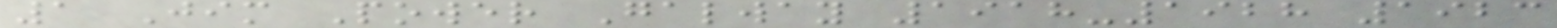1 Jim Power Galway 1918-1928 1923
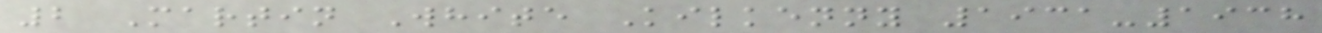2 Martin White Kilkenny 1931-1938
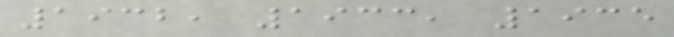1932, 1933, 1935
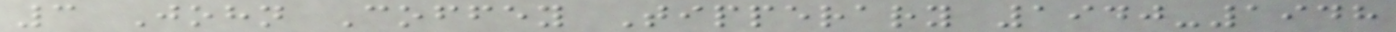3 John Coffey Tipperary 1940-1948
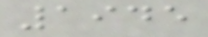1945
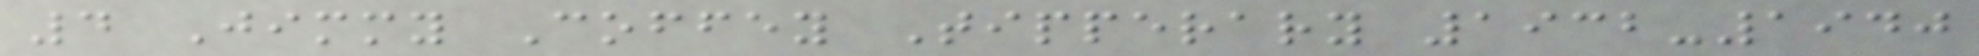4 Jimmy Coffey Tipperary 1932-1940
